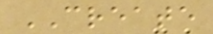CREATE
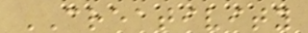CREATIVITY
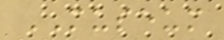MUSEUM
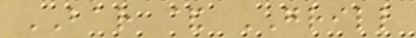BAR & GRILL
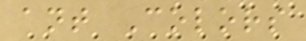ant Colors
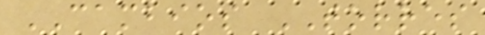CAMBIOS TORRES
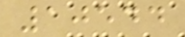10544
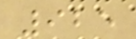925
